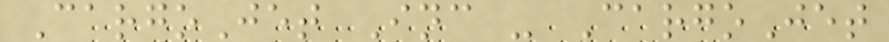CargoJet Inc - CargoJet
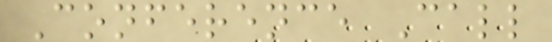Conference Call
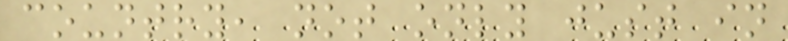country, not only just in
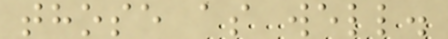those as well.
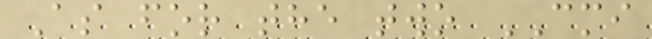As for the two CMI
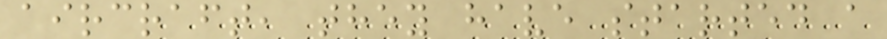aircraft, they have started a
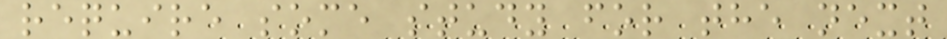require some study for the next
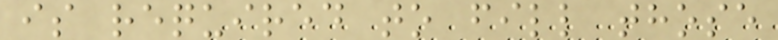is required to fill those
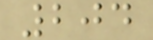204
